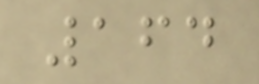164
